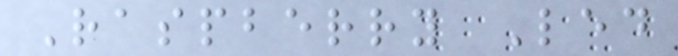Raspberry Led
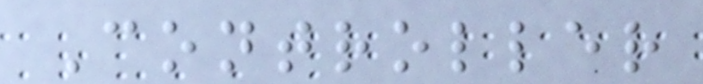Controller
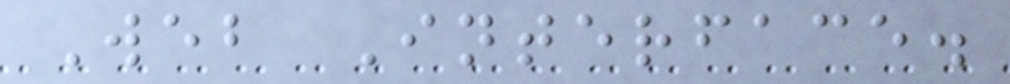Web Interface.
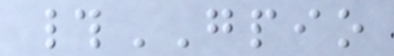#GPIO
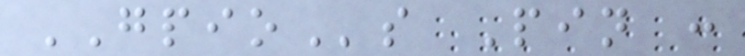GPIOs Pin :
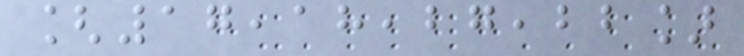[17,18,27,22]
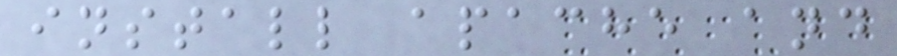install apache and
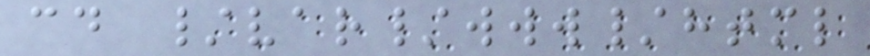cd /var/www/html
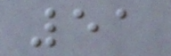51
